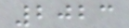2023
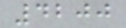4200
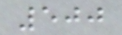500
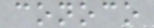conoco
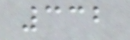332
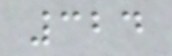324
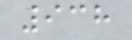938
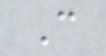C
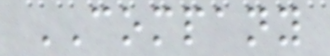COMPANY
